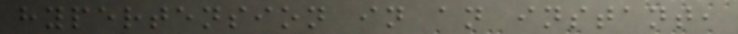hypertension in an instant,
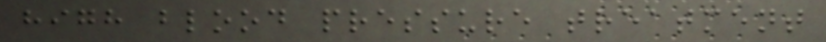high blood pressure treatment
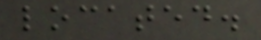located.
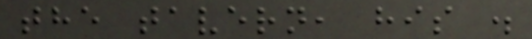the tavern, his .
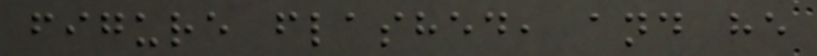figure flashed, and he
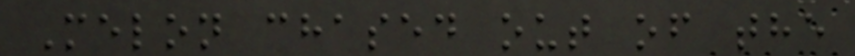Melon chased out of the
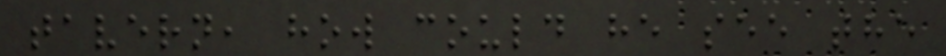tavern, how could he see the
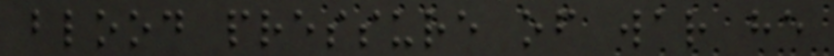blood pressure of war he
